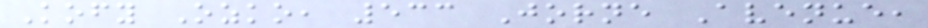Kofy Ozko, 533 Jorne Avenue,
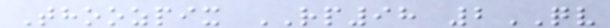Thoozpix RP98 2QV
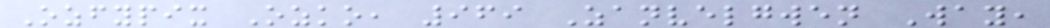Ozfypix Ozko, 969 Zanvelgwen Way,
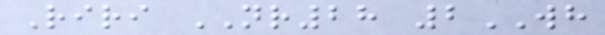Riri NR28 2WH
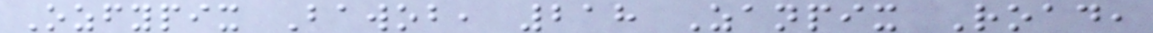Ozfypix Bawob, 218 Zanpix Road,
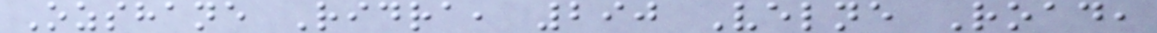Ozshane Ridra, 290 Velne Road,
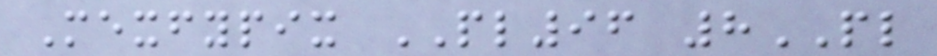Mexfypix PL96 8PL
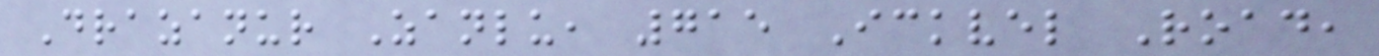Drazanur Zanlu, 715 Ickvel Road,
